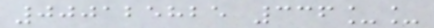000125825 336__
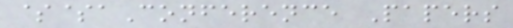$$aConference Papers
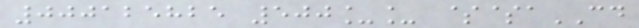000125825 500__ $$aCD
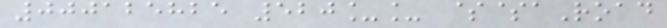000125825 520__ $$aRoad
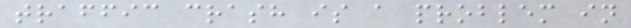traffic crash is a problem in
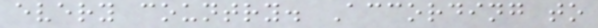every country. According to
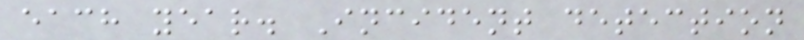each year. Incident detection
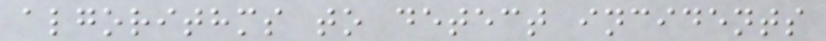algorithms to detect incidents
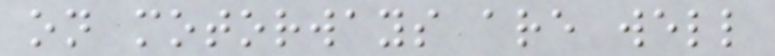on motorways are well
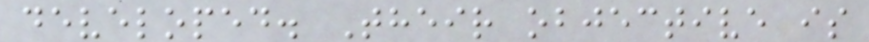developed. Their objective is
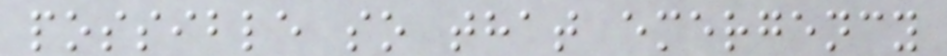possible so that emergency
